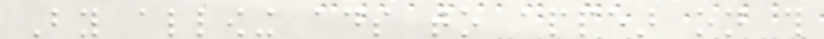By allowing ads to appear on this
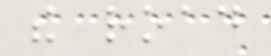the road
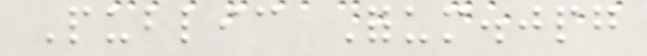Public Forum.jpg
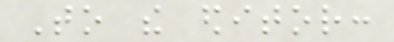To the editor:
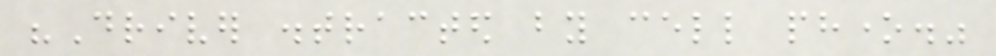"Driver distracted by cell phone."
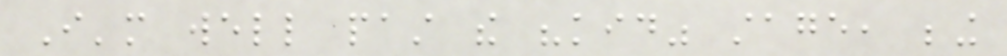I'm well past the "kid" stage, being
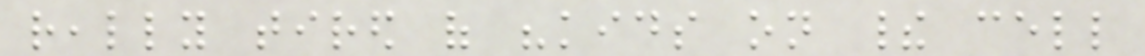really tired of "kids on their cell
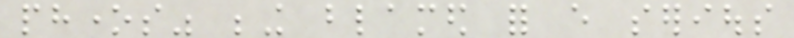phones" being blamed for every serious
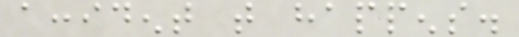accident that happens.
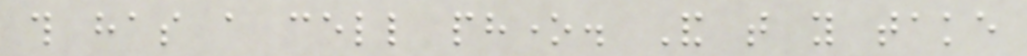this has a cell phone. And that you take
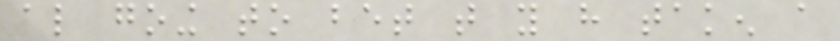also going to bet that you have taken a
